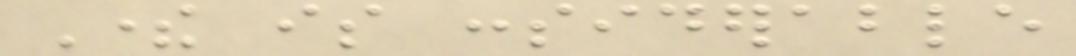There is considerable
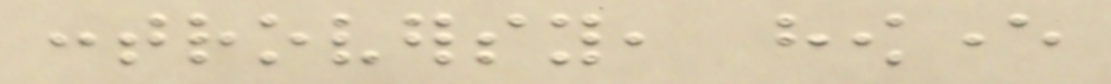controversy, however
